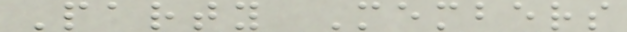Party Members
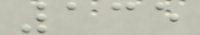135
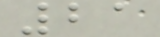21
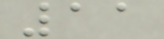11
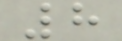8
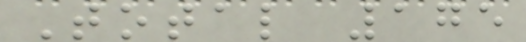Total 175
